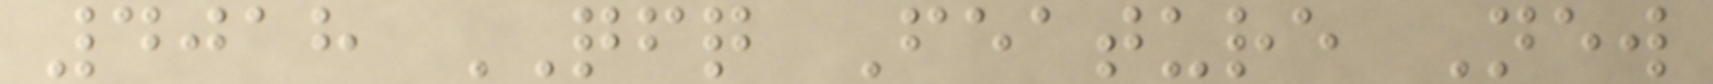4018 QFQ Feature New
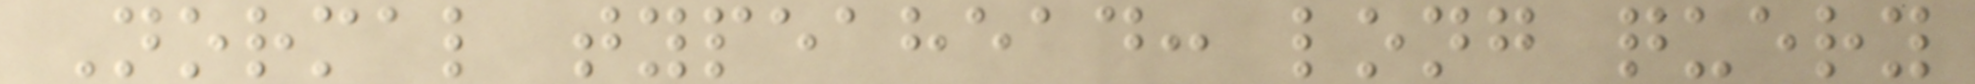Normal typeahead: long query
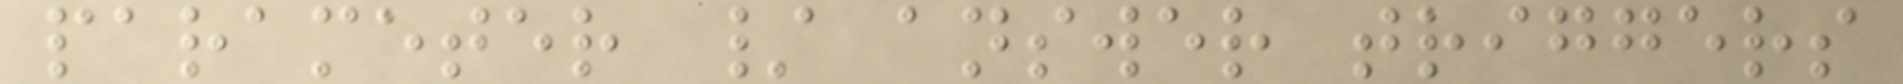parameter / answer triggers
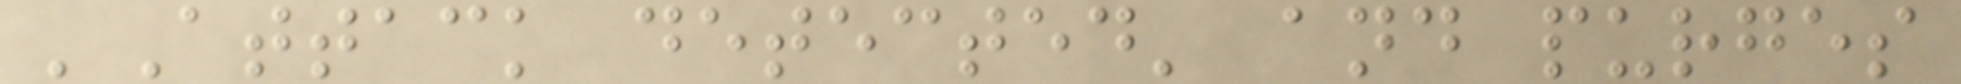'Attack detected' and purges
